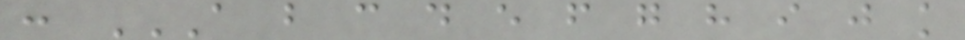: A B C D E F G H I J K
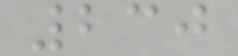230
